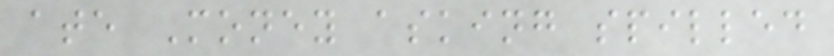ate Money asking spilled
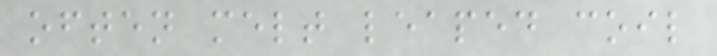often melt leaped coil
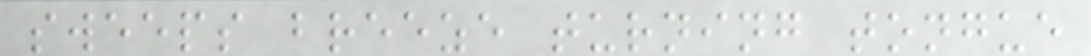sweeps breeze turning tongue
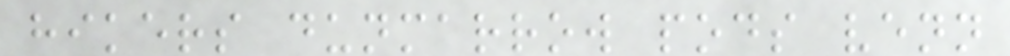hikers dunmarrow pods venn
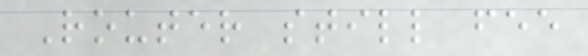Router still fee
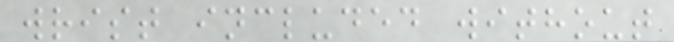wrist included without
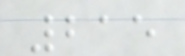215
